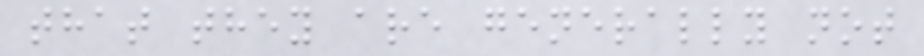that they are generally not
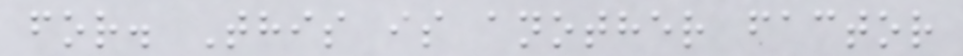for. This is another factor
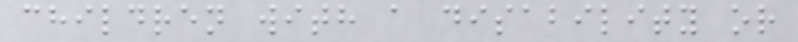children with a disability or
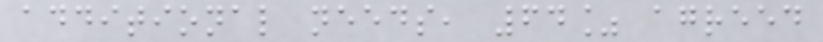additional needs, 64% agreed
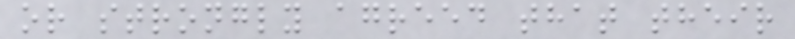or strongly agreed that their
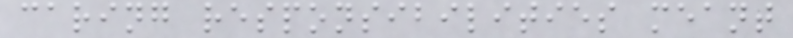caring responsibilities meant
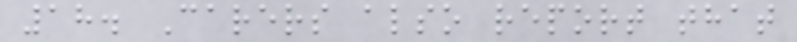18. Carers also report that
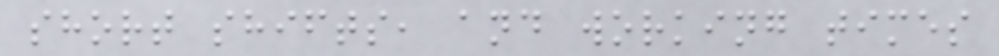short shifts, and working times
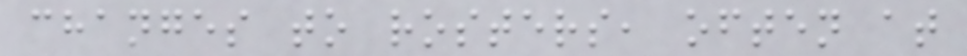changes to rosters, often at
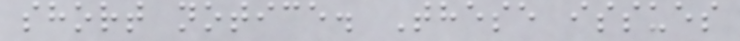short notice. These issues
